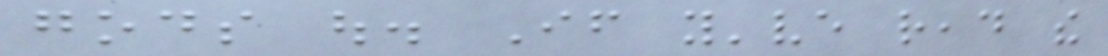gods out. If you've read the
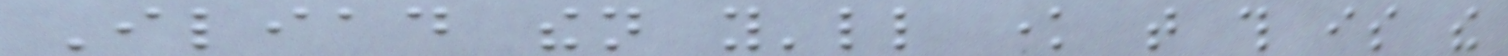Iliad then you'll know that this is the
